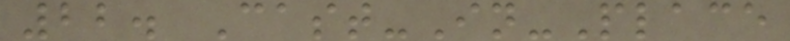22. Cast-In-Place
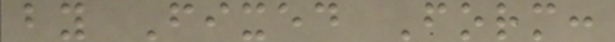by Fixed Form:
